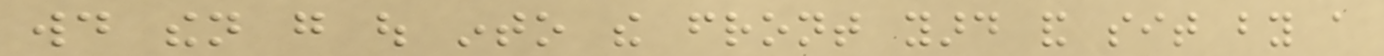would then go out into the front yard and sit by a
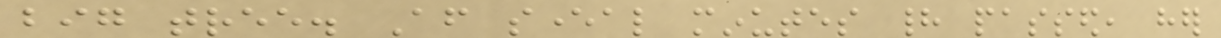big tree. After several minutes had passed, her
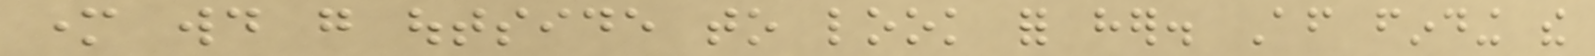mother would go outside to look for her. After finding the
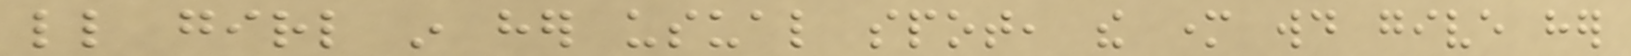little girl in her usual spot, the mother would give her
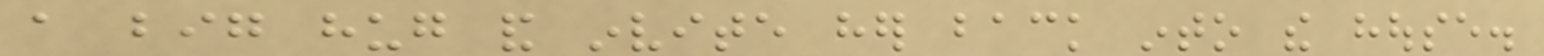a big hug and invite her back into the house.
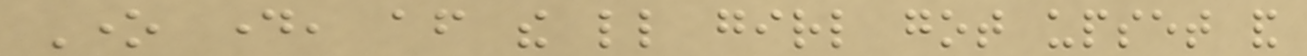One day, after the little girl got upset and
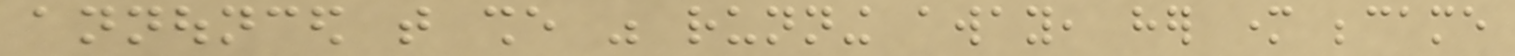announced that she was running away, her mother became
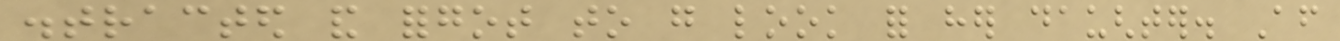distracted and forgot to go look for her daughter. After
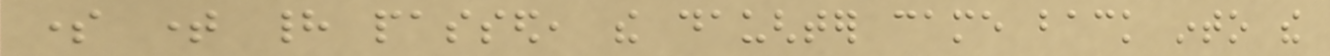some time had passed, the daughter came back into the
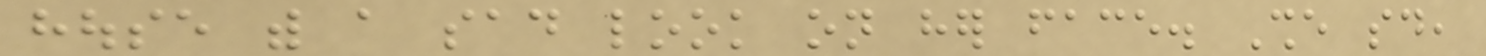house with a sad look on her face. She said,
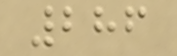286
